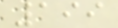199
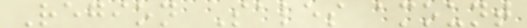Region Sales amount
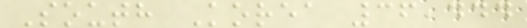South Korea 36,444
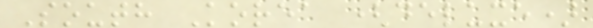South Korea (deluxe)
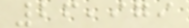26,979
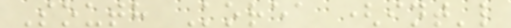South Korea (int'l
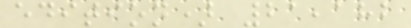edition) 21,182
